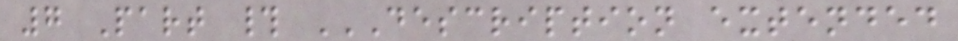7 Part # DESCRIPTION EXTENDED
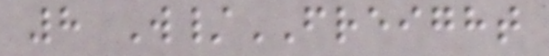8 W/FREIGHT
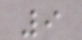9
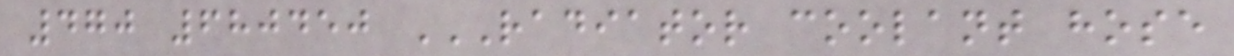470 680450 RADIATOR COOLANT HOSE
